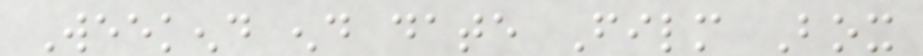Weekend end date Film Box
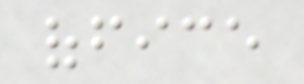office
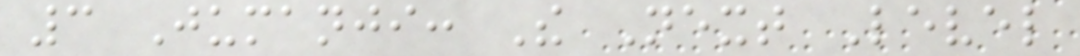3 Jumanji: The Next Level
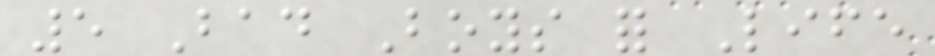5 Bad Boys for Life
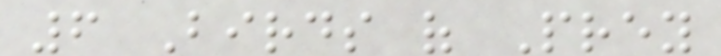6 Birds of Prey
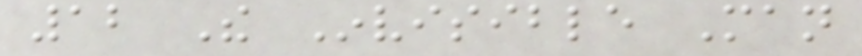12 The Invisible Man
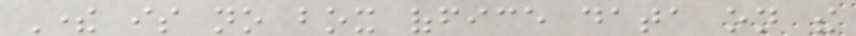There is no box office data on the
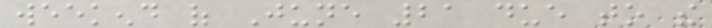weekend of June 21 due to the
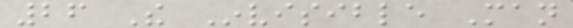26 The Invisible Man
